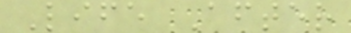Life After
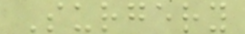Surgery
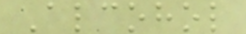Alcohol
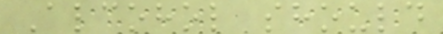Alcohol should
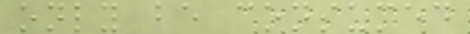only be consumed
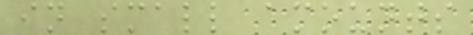in small amounts
